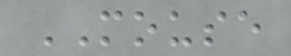MOUSE
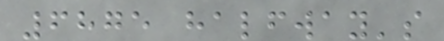6875 halfway's
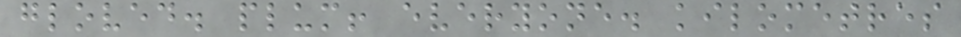gloved. plum! everyone. kilometres
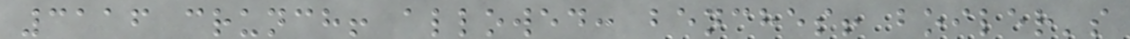3116 crunch! allowed: benches! boiler's
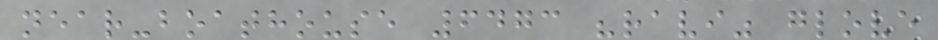near-boathouse 6473 "ravi" glove
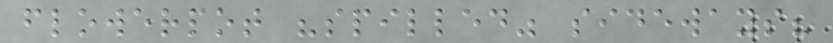flowerpot "spilled" sideways?
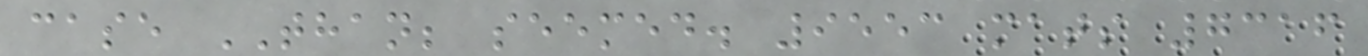case THAN; seemed. 9553 mats 7316
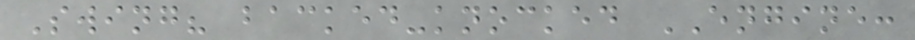Swing? backed-knocked ENGINE:
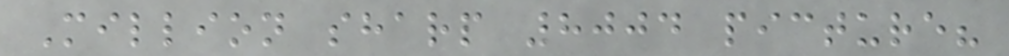Million sharp 8004 picture?
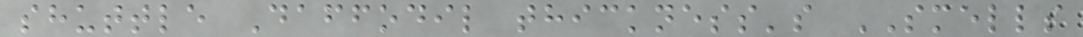shuttle Daffodil thickness's SMELLS
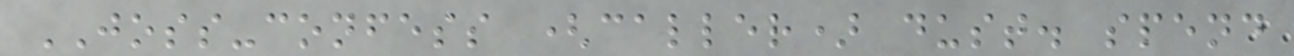JOSS-confess (caller) dust. spend
